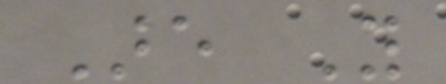Are You
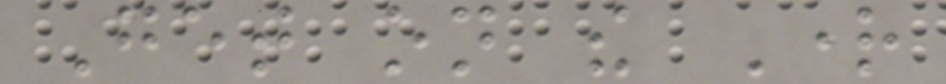Get on the Right
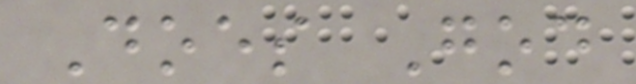Does God
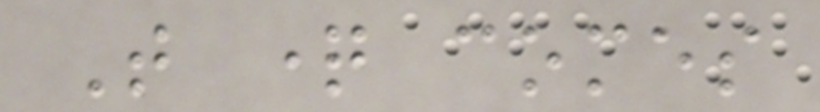That question comes
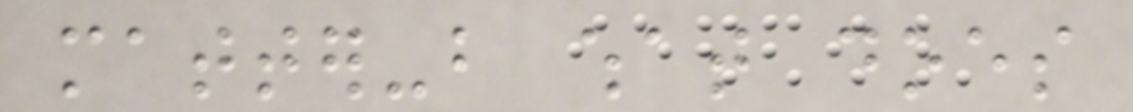matter-but what does
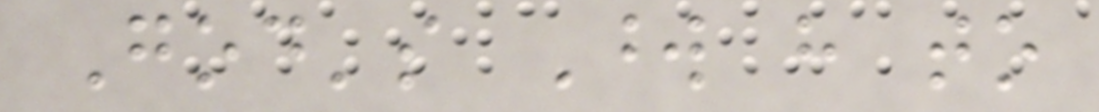God's Word have to
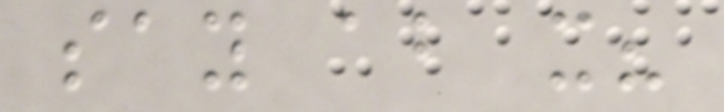say about it?
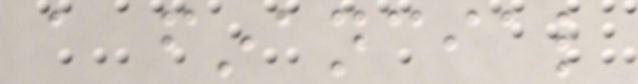a financial
